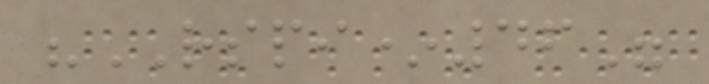"RSPI*46"
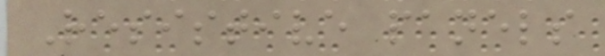Resistive panels
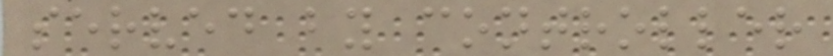served by controller
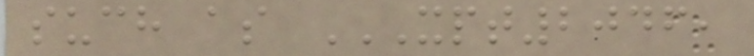such as XPT2046,
